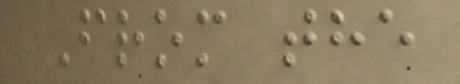From the
